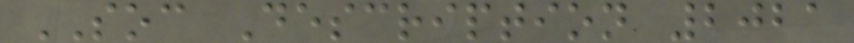SOC Description 2021
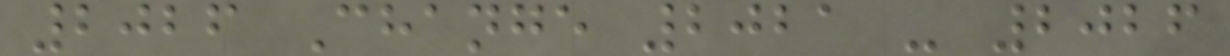2026 Change 2021 - 2026
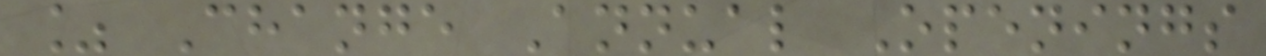% Change Annual Openings
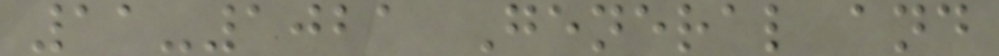11-1021 General and
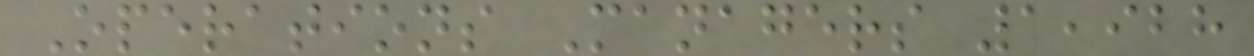Operations Managers 1,928
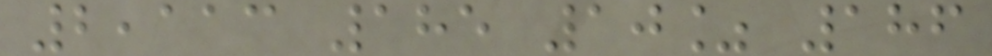2,113 185 10% 186
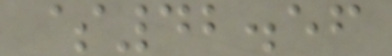$42.56
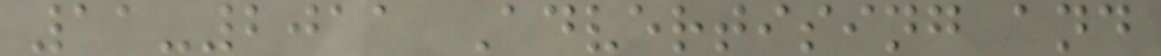11-2011 Advertising and
